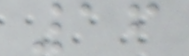16
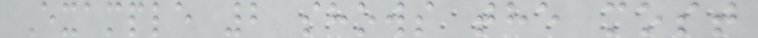Example 2 shows the most
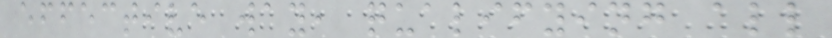effective way, qualifying all
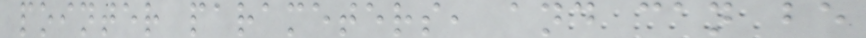pointer parameters, and can be
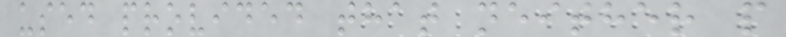used provided that neither p
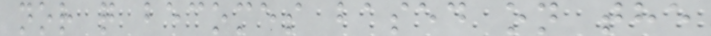nor q becomes based on the
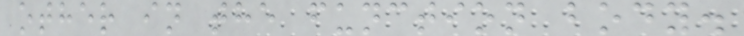other in the function body.
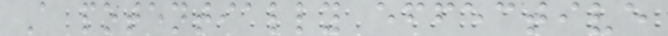A potentially effective
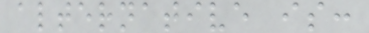alternative is:
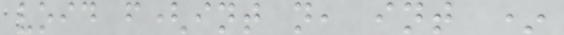void f(int n, int *
